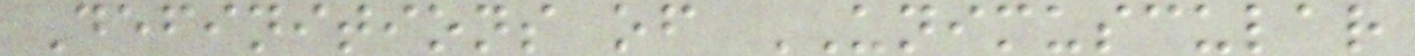Definitions of UNIMUSCULAR
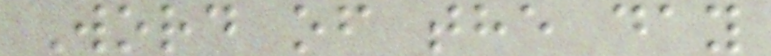Word of the day
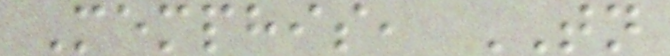Memphis, TN
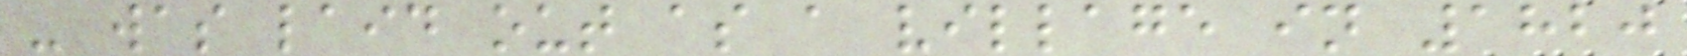- was laid out as a village in 1820
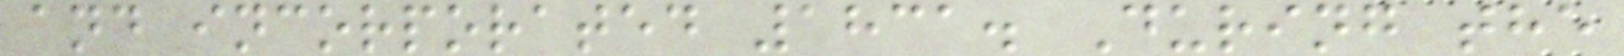and incorporated 1831. During the
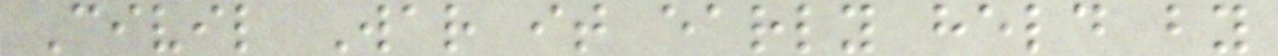Civil War it early held by
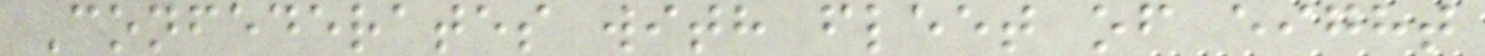Confederates with fleet of eight
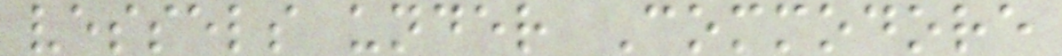vessels under Commodore
